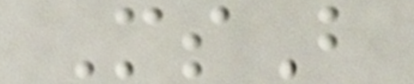MsB
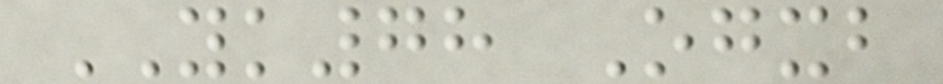YK78 Ogxb
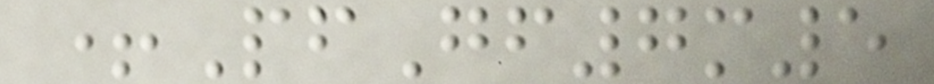+PfGf7m5
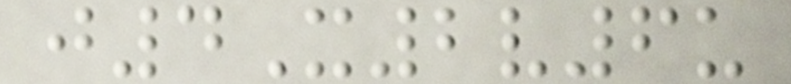j4X2v6u
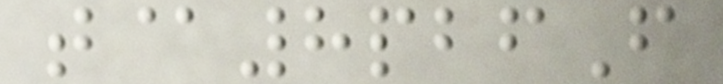t@8pbfF
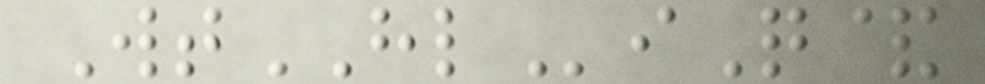WtHLiQ&
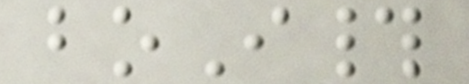boI#
